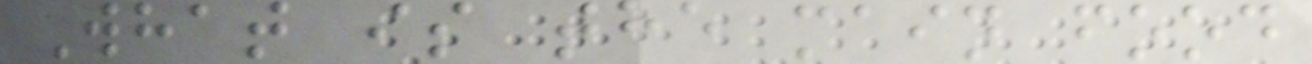What is the main food
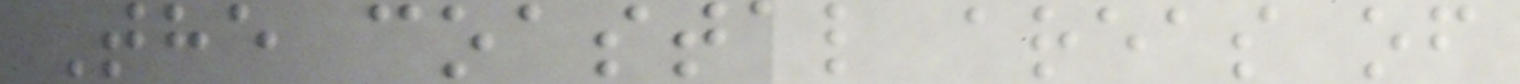The coastal areas of
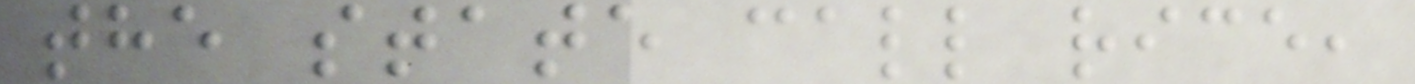the state call rice,
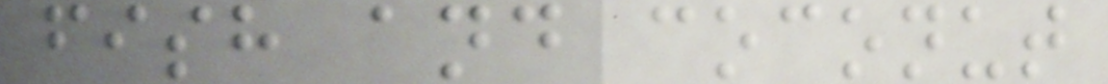fish and coconut
